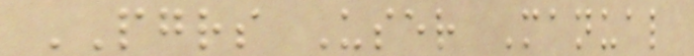PGRS User Manual
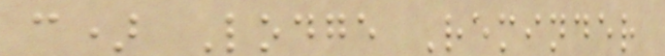c) Lodge Reminder
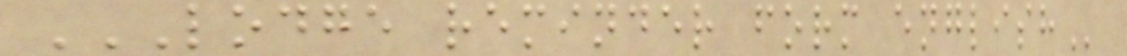LODGE REMINDER FORM ENGLISH
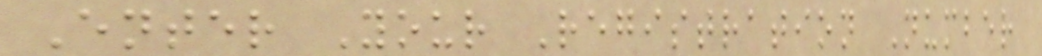Enter Your Registration Number
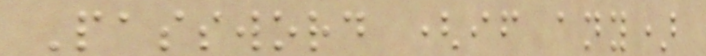Password (if any)
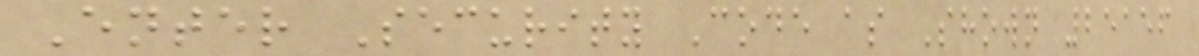Enter Security Code as Shown 25156
